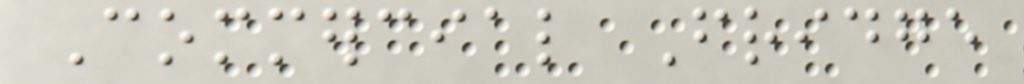Commercial Fridge
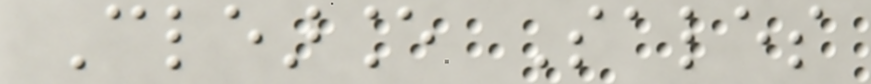Clearance Sales
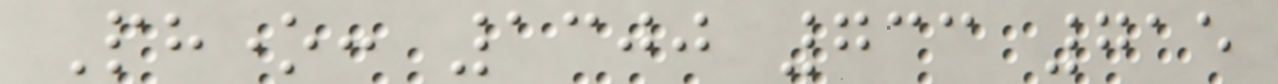Phone: 1300 733 715
